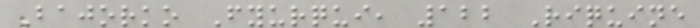Bajorko Fyurqui, 122 Riquine
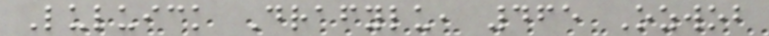Luluick Drafylu, 465 Ozwob
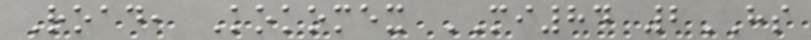Road, Kokomex MI84 2HS
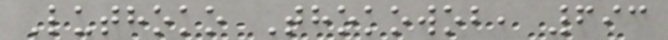Luthoko Thokowob, 693
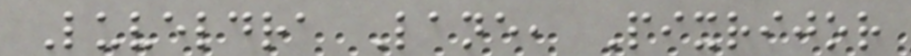Luveldra Lane, Pixrijor
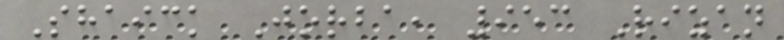Shaick Jorba, 953 Rizan
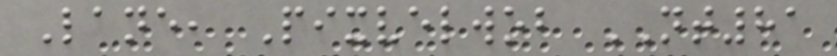Lane, Pixvelwob NT81
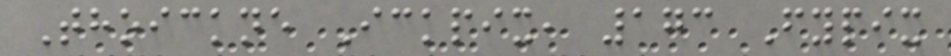Thoickne Ickpix, 173 Fypix
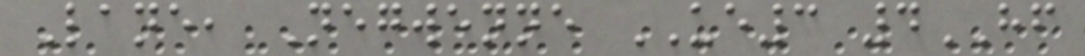Lane, Negwenne UE3 4HF
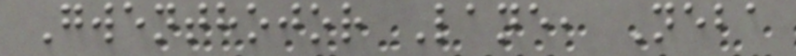Gwenthojor Lane, Neba
